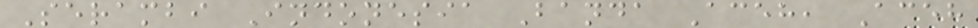Serambi Indonesia Banda Aceh, Aceh
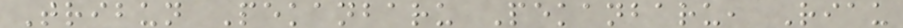Tribun Pekanbaru Pekanbaru, Riau
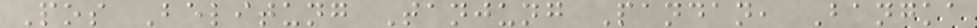Pos Belitung Tanjung Pandan, Bangka
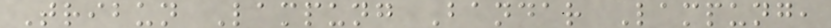Tribun Lampung Bandar Lampung,
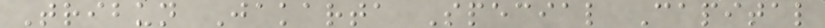Tribun Jakarta Special Capital
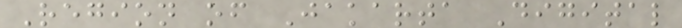Region of Jakarta Digital
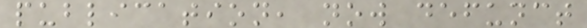publication, now defunct
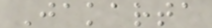Jakarta
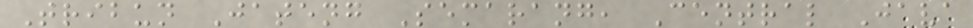Tribun Jateng Semarang, Central Java
